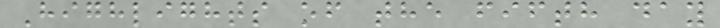Highlights of the fifth day
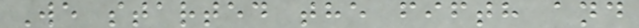We started the fifth and
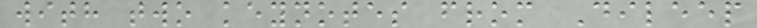with two keynotes from Dileep
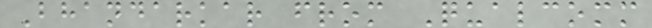Bhandarkar from Qualcomm
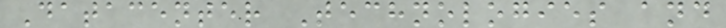Datacenter Technologies and
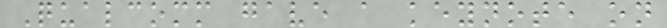Qualcomm gave a keynote on
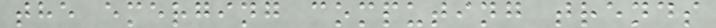the emerging computing trends
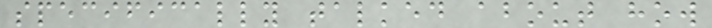specifically talked about how
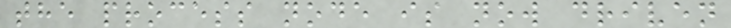the process node is now driven
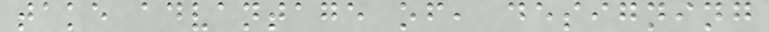take advantage of, designing
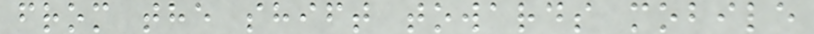from the shift towards mobile
